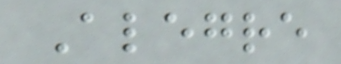Alegre
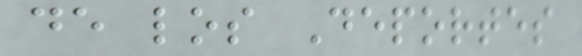de los Deportes
